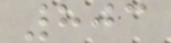803
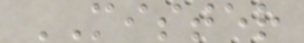MISTER
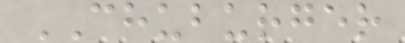CHUBURGER
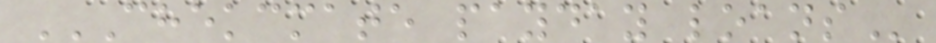CHEKCMATE PAYDAY LOANS
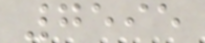7595
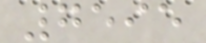7595
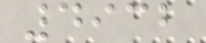4932
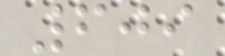609
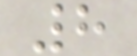8
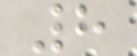8
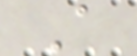A
